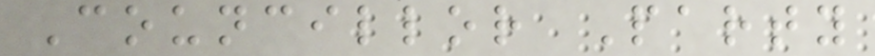Councillor Party
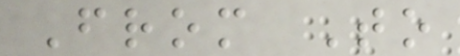From To
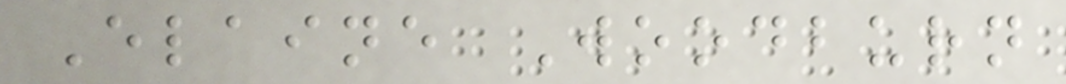Elaine Woodburn
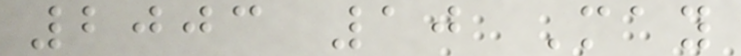2003 10 May
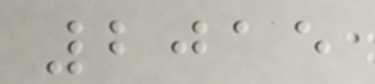2015
